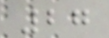27
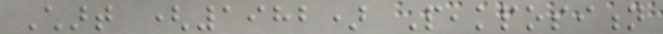Chart (1982) Peakposition
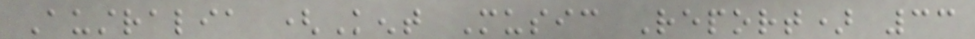Australia (Kent Music Report) 33
